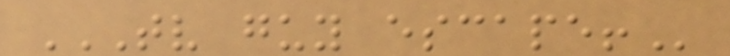TV GUY ESCAPE!
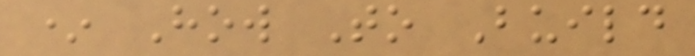* How To Build
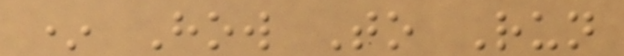* How To Run
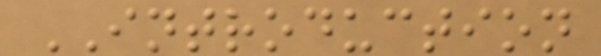INTRODUCTION
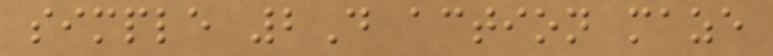simple 2D action maze
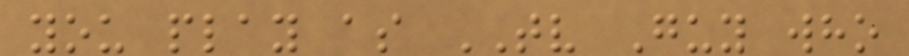you play as TV Guy who
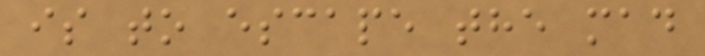is to escape the mad
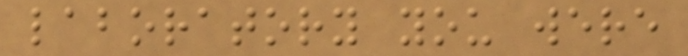laboratory you were
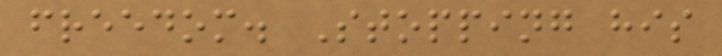freedom. Stopping his
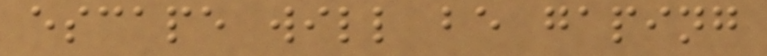escape will be gaping
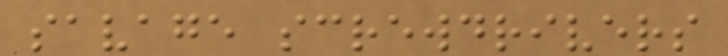savage screwdrivers
